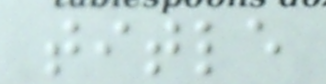title
